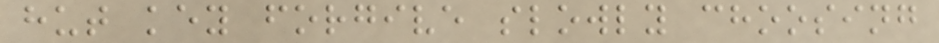hut key forgive slowly choosing
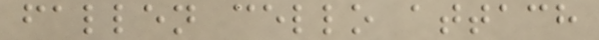fallen cello attach
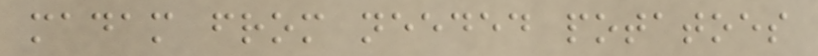madam from needed potatoes
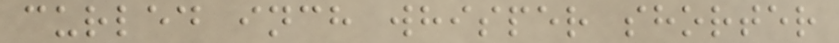curled inch whisper shorter
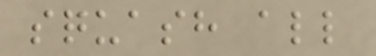squash all
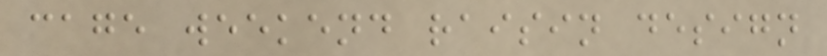cage weekend raisin design
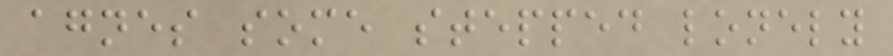agnes some stepped lonely
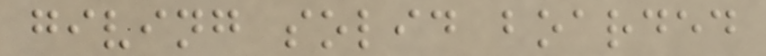giving solid boarded
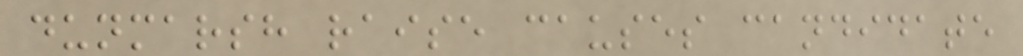dunmarsh raise causes candidate
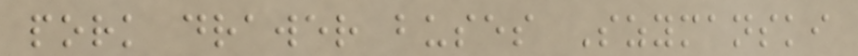pork drawer buses Szymanski
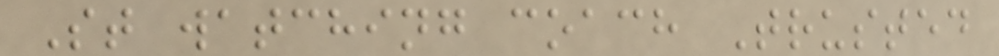St watching coach Trusted
